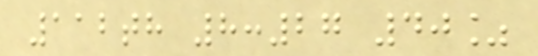112th 8:27 40%
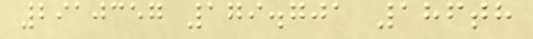2910357 179.701 186th
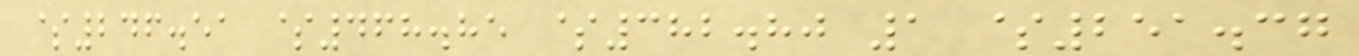$246.51 $468.85 $382.80 1 $251.37
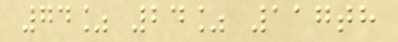74% 24% 117th
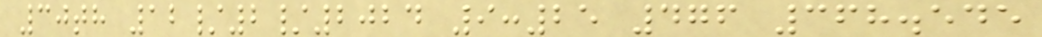30th 12/2/2024 9:25 476 368.545
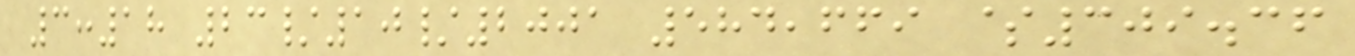3:18 23/10/2001 584,669 $309.36
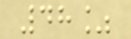48%
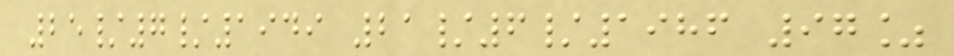25/7/1949 21/6/1986 97%
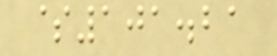$101.21
